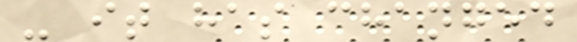- it has changed
